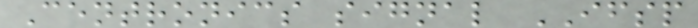Centronics signal IFSP
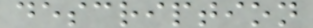description
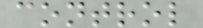control
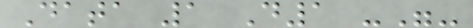Data 1 D1 -"-
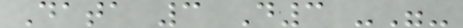Data 3 D3 -"-
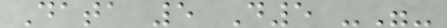Data 5 D5 -"-
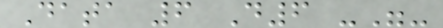Data 6 D6 -"-
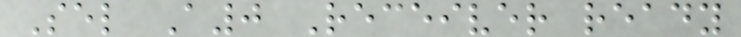Sel A0 Receiver ready
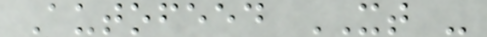Autofeed XT -
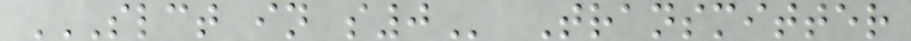SLCT IN S0 Transmitter
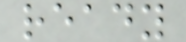ready
